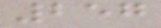257
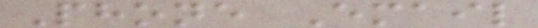Phone Email
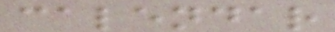calendar
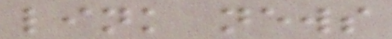link news
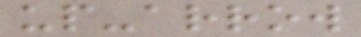up-arrow
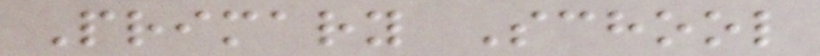Primary School
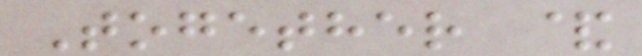Together &
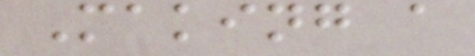Making a
